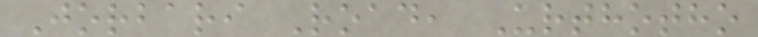Jorbari Road, Urthotho
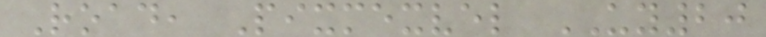Road, Pixmexvel UY20
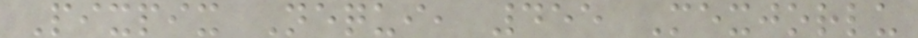Pixpix Nequi, 455 Mexjorlu
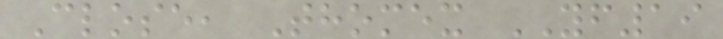Close, Thomex YF19
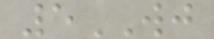5WJ
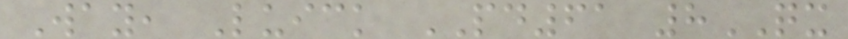Way, Luick PD61 8QX
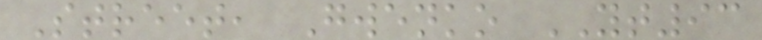Street, Gwenko YT93
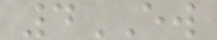4EW
